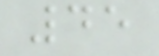45
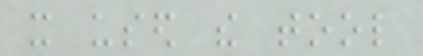it used the tool
